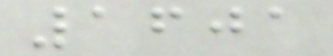1601
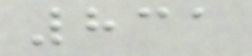831
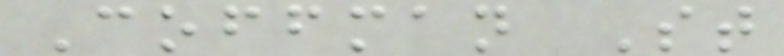Coffman St
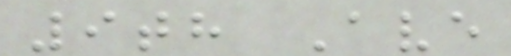9th Ave
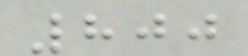800
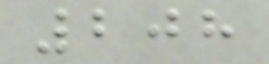208
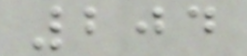204
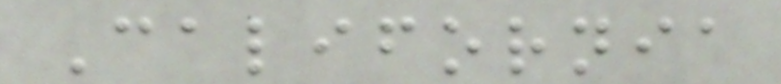California
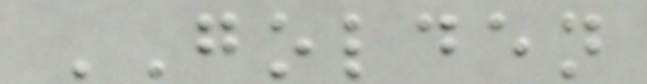GOLDEN
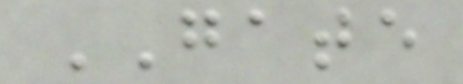GATE
